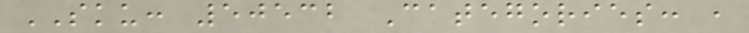SKU: 50532 Categories: ,
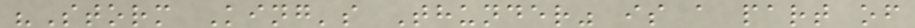"Storm King's Thunder" is a part of
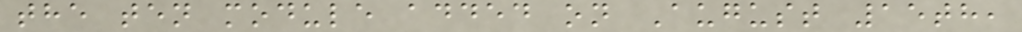the ten module added on August 15th,
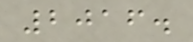2016.
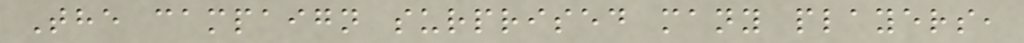The campaign surprised many players,
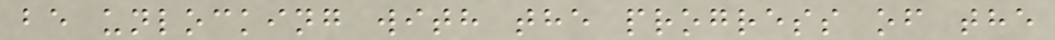be unlocking with the progress of the
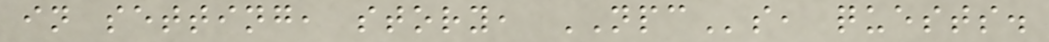in setting, story, NPCs, quests.
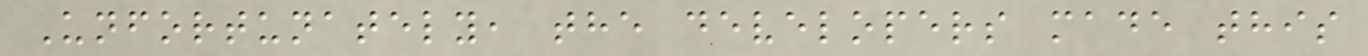Unfortunately, the developers made this
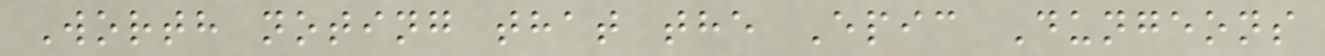Worth noting that the Epic Dungeons
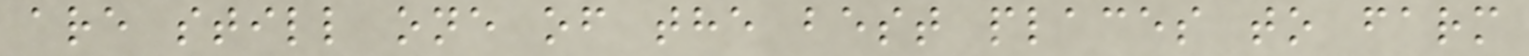are still one of the best places to farm
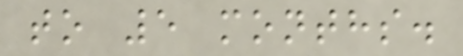to 5 months.
